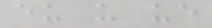eu u ue
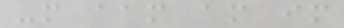-m aam am im
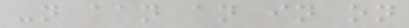-n aan an in on
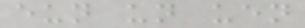eun un uen
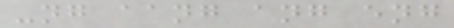-ng aang ang eng
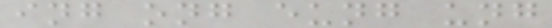ing ong eung ung
